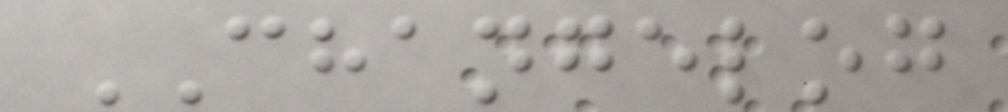CHANGELOG
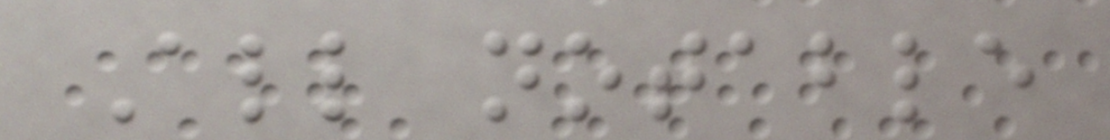All notable
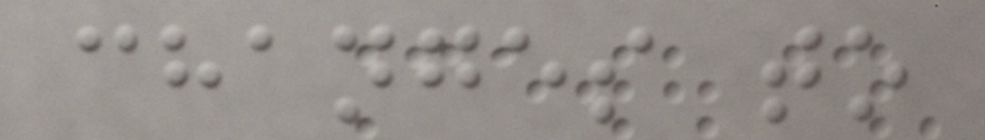changes to
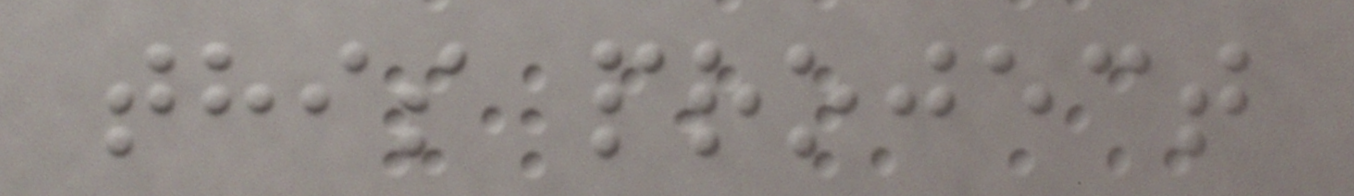this project
